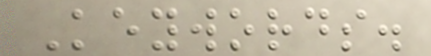Keywords.
